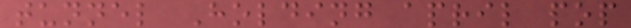tunnel Holding april pop
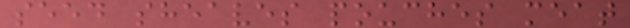seed sheaves pouches meat
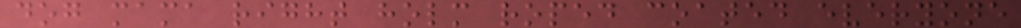dog mama right holm roped coated everyone
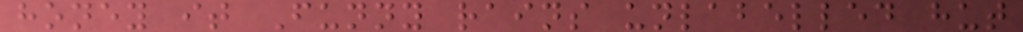honey it Funny rains unlabelled hut
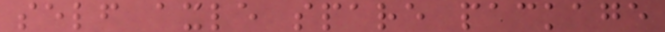self axle spare package
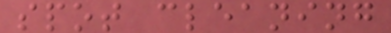spot cleaning
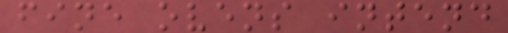fine ovens intend
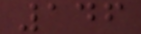146
